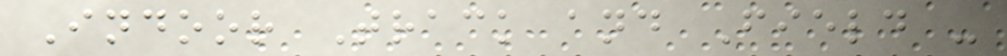Indoor Track and Field -
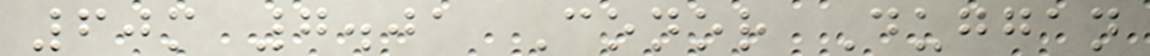60m 7.01 Conor Duggan
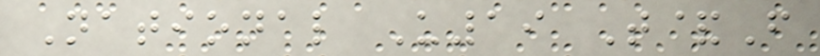National U19 T&F
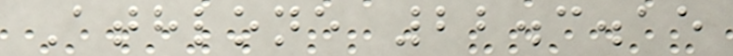Athlone 22.3.15
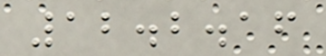12.2.16
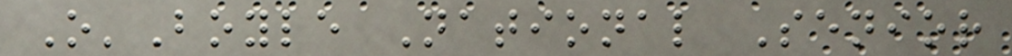O'Boyle National Senior
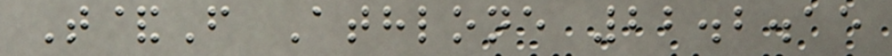T&F Athlone 22.2.15
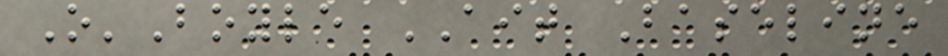O'Boyle AIT Baseline
